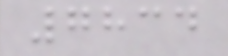7834
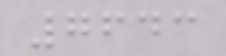7643
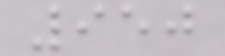950
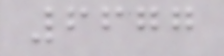6677
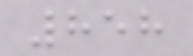858
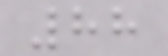88
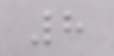8
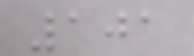101
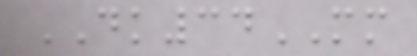DK34MM
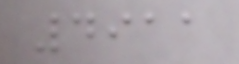4911
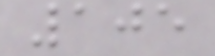105
